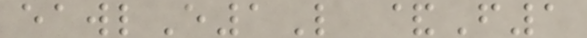eawlE1L &F1
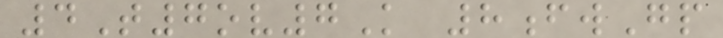4T7ov7K 8fwGp
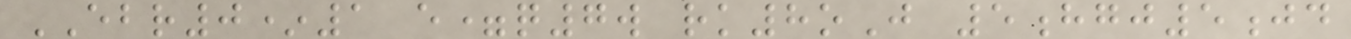EBR0*1 e=q7w rk8oJ 5hgj5jd
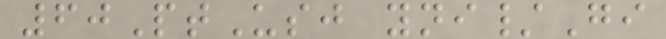60PtUsj yni/Gi
